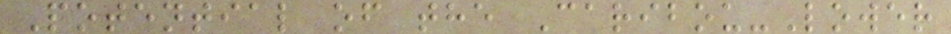Potential of the Caribou-Lower
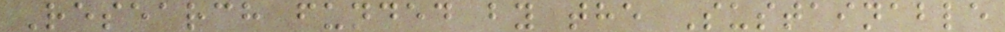Research funded by the Sustainable
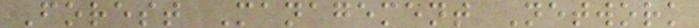Forest Management Network
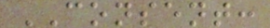CONSENT:
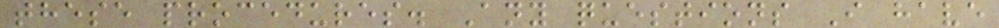these procedures. Any questions I have
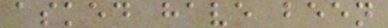asked have been
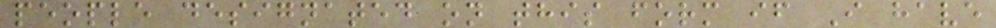people designated on this form if I have
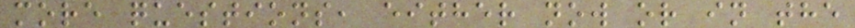more questions, either now or in the
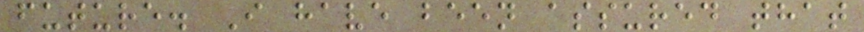future. I have been assured that
